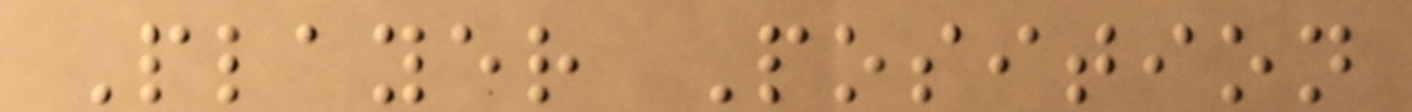Player Position
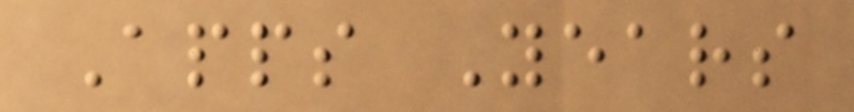Apps Years
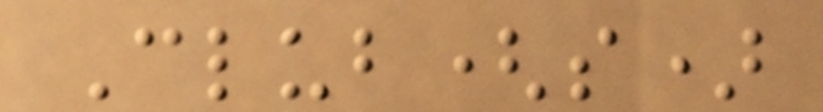Club(s)
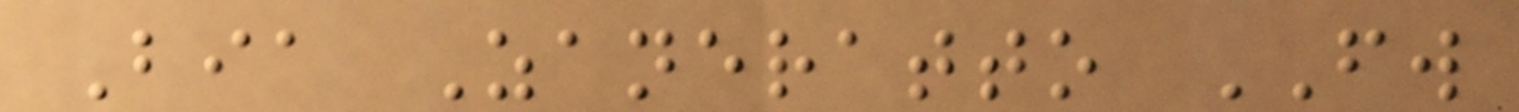Bia Zaneratto FW
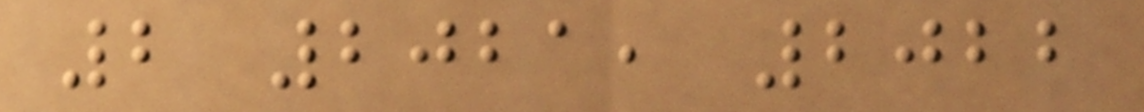2 2021, 2022
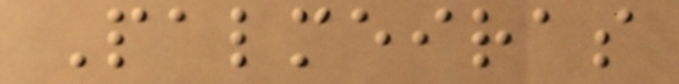Palmeiras
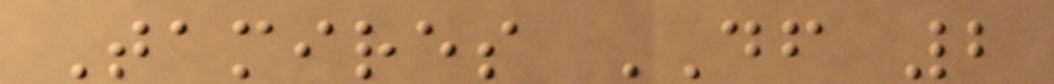Tamires DF 2
